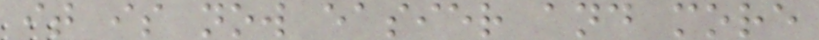it is now easier and more
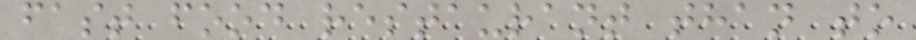fast food restaurant than to
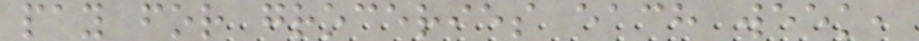pay for groceries each week,
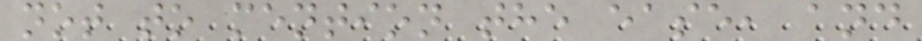not to mention the ease, and
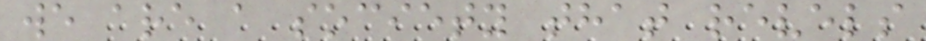we are a society that revels
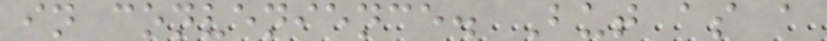in convenience. But as a
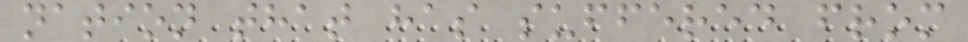nation that has suffered from
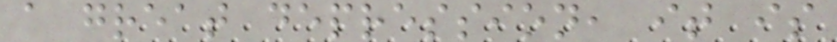a great depression, it is
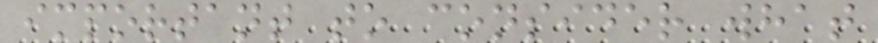important to consider what
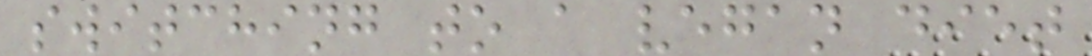switching to a vegan diet
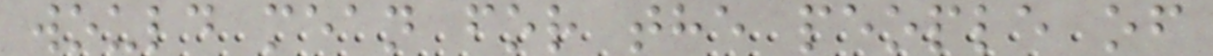would mean for the people of
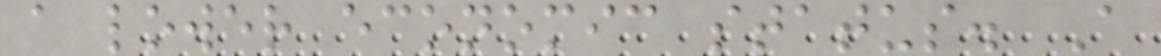a lower economic status. A
